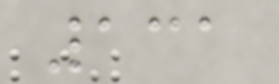131
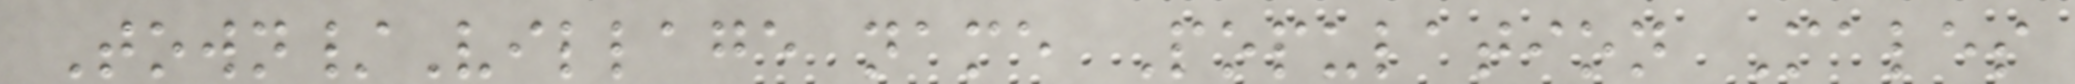Town/Village name Population Males
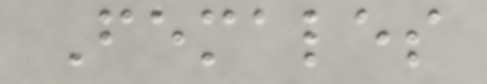Females
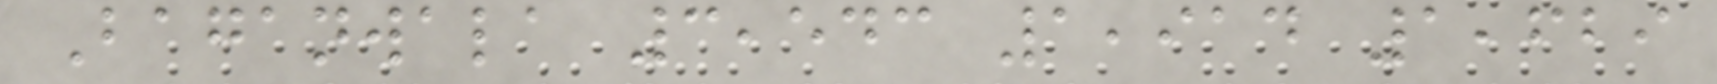Baganwala 3,543 1,914 1,629
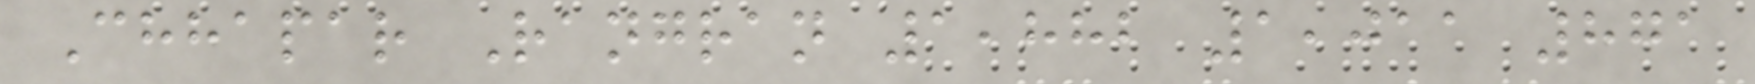Chhapar Rangran 1,882 1,011 871
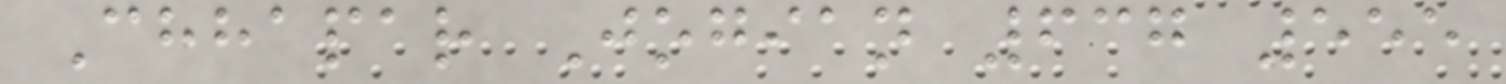Chhapar Jogian 637 555
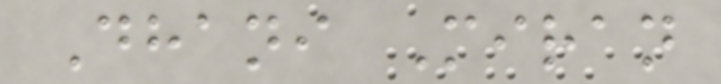Dhani Miran
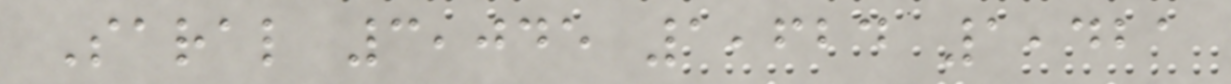Saral 3,045 1,624 1,421
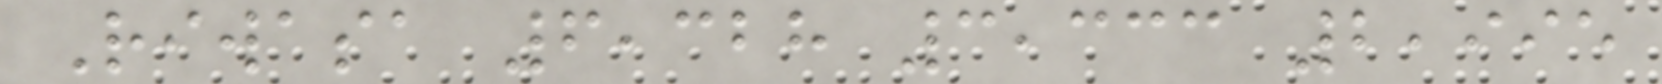Riwasa 6,328 3,333 2,995
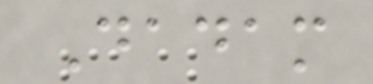Dadam
